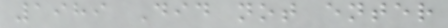1989 Did not enter
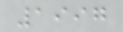1997
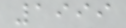1999
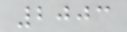2003
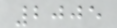2005
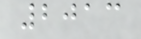2013
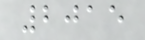2015
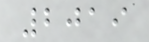2019
